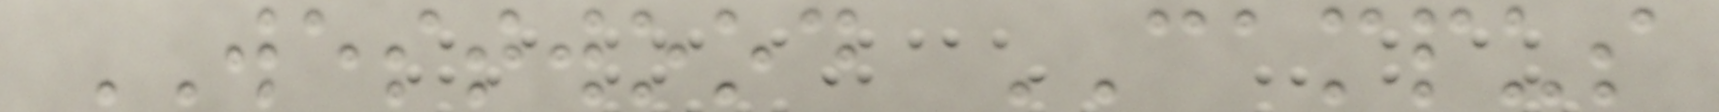WESTWOOD CAMPUS
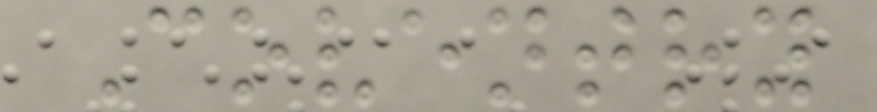Coventry
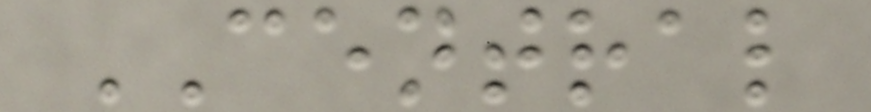CENTRAL
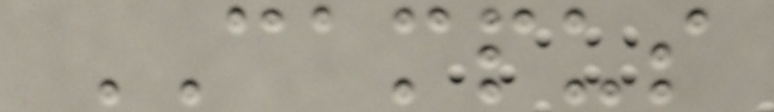CAMPUS
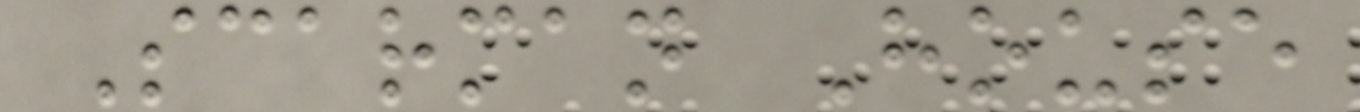Scarman House
